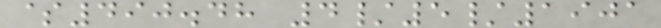$490.48 4/5/1901
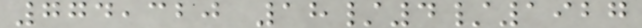774,320 18/4/1927
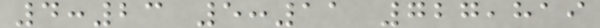4:23 5:11 727,819
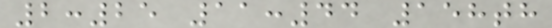2:25 11:44 158th
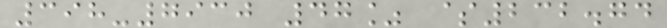398-7930 47% $232.74
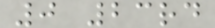0 23rd
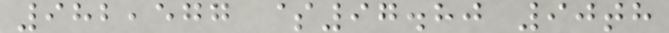982,577 $97.80 90th
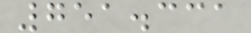751.331
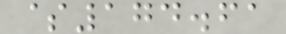$174.61
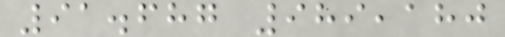91.687 989,180
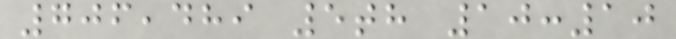706,489 5th 10:10
